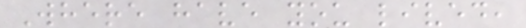Where have you lived,
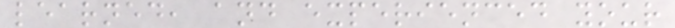learned, and experienced your
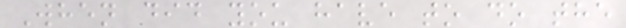When did you have to do the
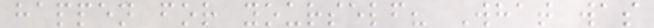happen for yourself? What was
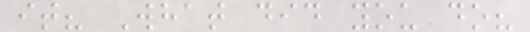it? What did you do?
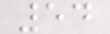54
